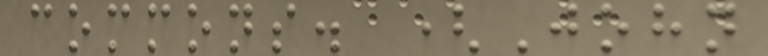commons. (John
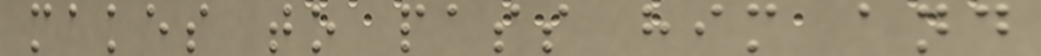makes to pass him and
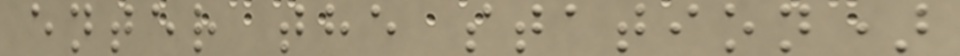enter the station)
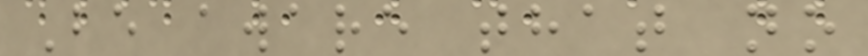Be aware that no
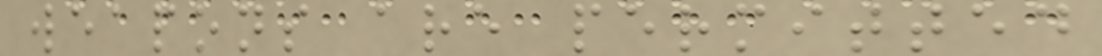weapons are permitted
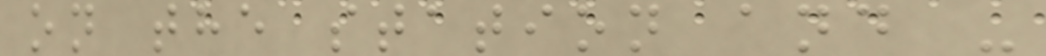on the station and -
